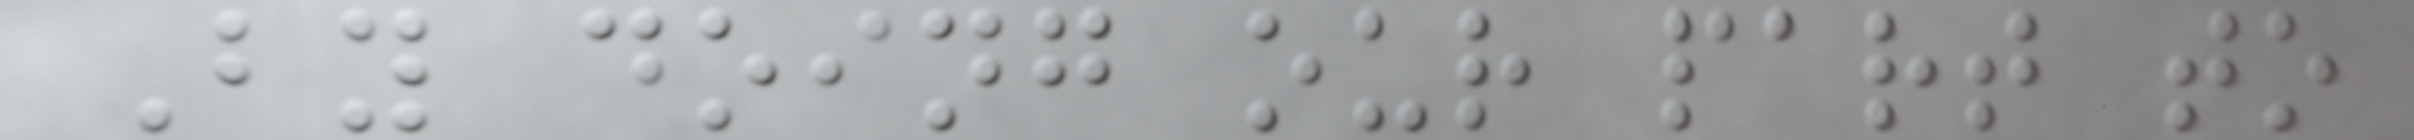By doing our part to
